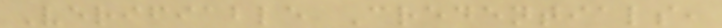Verifiable Credentials,
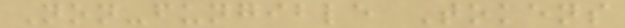Non-fungible Tokens
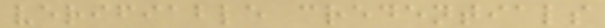verifiable credentials
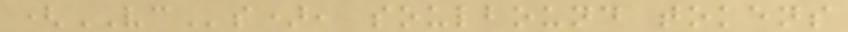(VCs), soulbound tokens
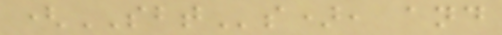(SBTs), and
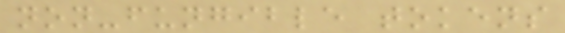non-fungible tokens
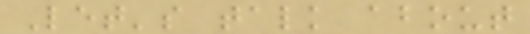Let's talk about
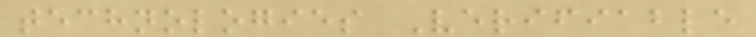technologies Verifiable
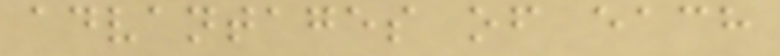advantages of each
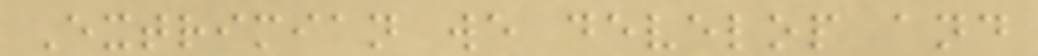Extrimian we develop and
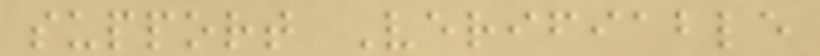support Verifiable
